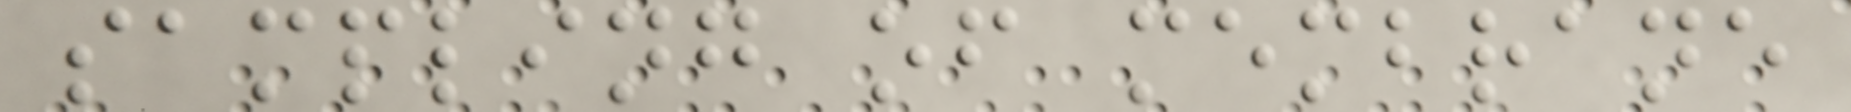sampling of membrane
